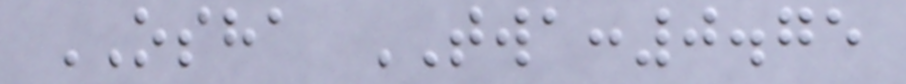OSHA TWA:0.75
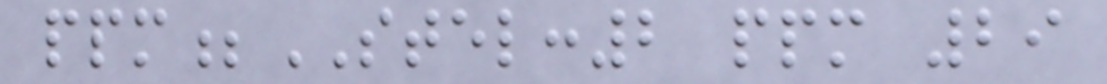ppm;STEL:2 ppm 29
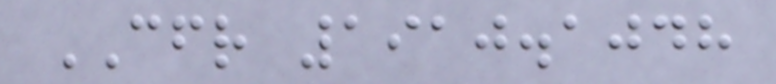CFR 1910.1048
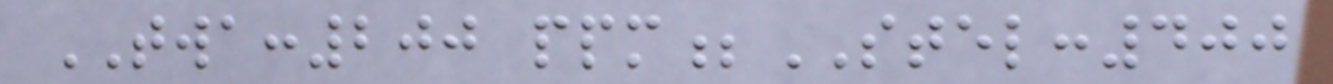TWA:200 ppm;STEL:400
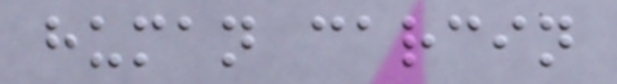human carcin
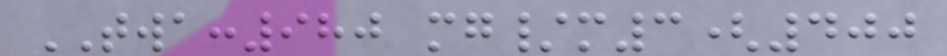TWA:980 mg/m3(400
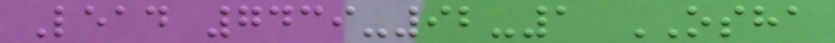Lead 7439-92-1 OSHA
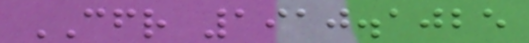CFR 1910.1025
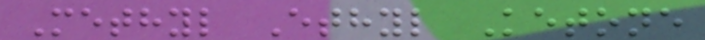Methyl Ethyl Ketone
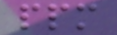ppm
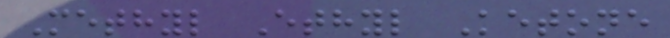Methyl Ethyl Ketone
